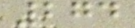274
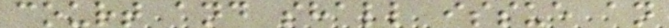court and shall issue an
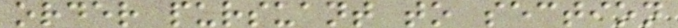order pursuant to section
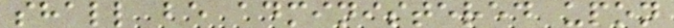shall be administered upon
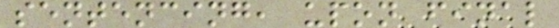sentencing, upon final
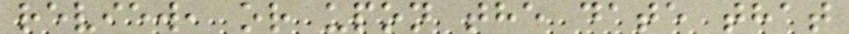review, or upon the date that
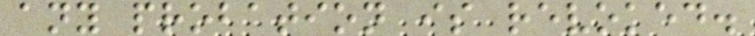any probation is revoked.
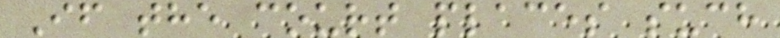If the court places such
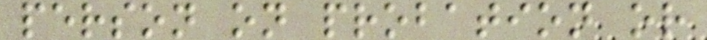person on probation or
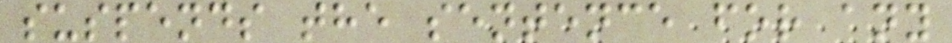suspends the sentence for any
